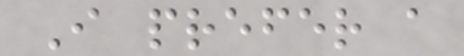I prefer a
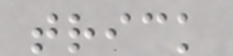trick
